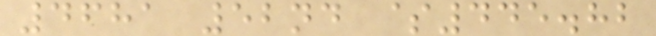4681 52nd $445.82
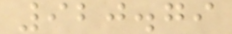920.79
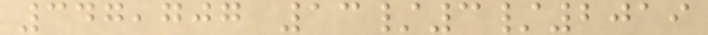347,707 13/3/2019
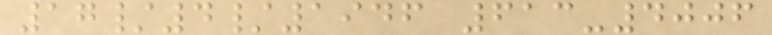17/4/1946 613-4006
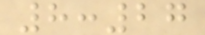8:27
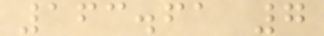163.61 7
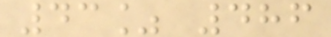43% 486
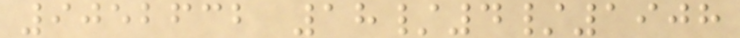9052632 18/4/1908
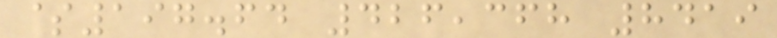$197.64 426,368 8419
